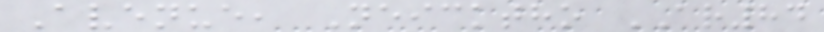Avenue, Neicktho AR84
